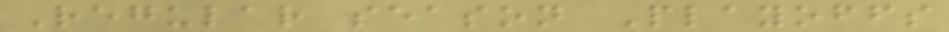Regular season Playoffs
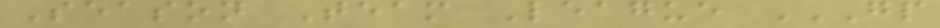Season Team League GP
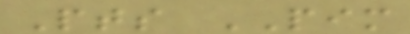Pts PIM
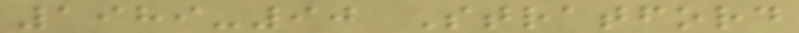1989-90 Stratford
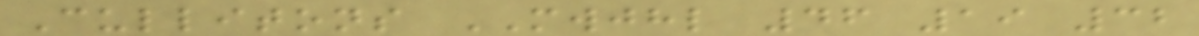Cullitons MWJHL 46 19 32
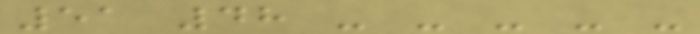51 48 - - - - -
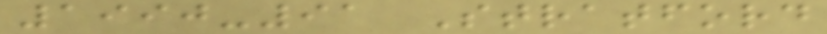1990-91 Stratford
